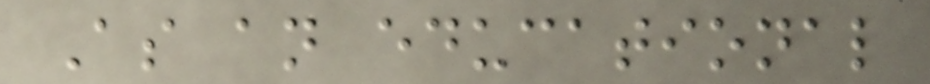As an educational
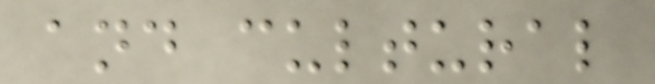and cultural
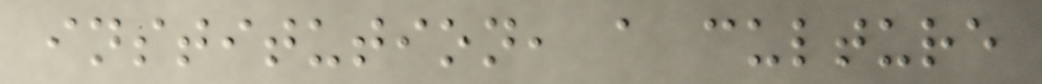institution, a culture
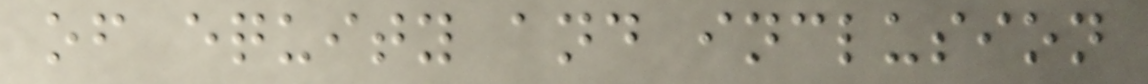of equity and inclusion
